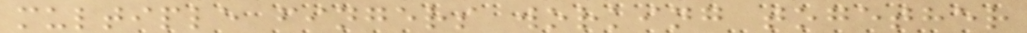multiple fingers working together
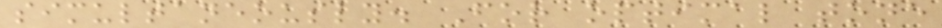simultaneously. For optimal tone
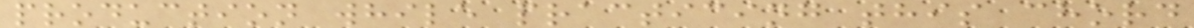production while practicing this chord
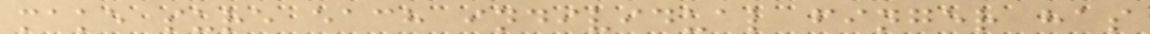make sure each individual finger has
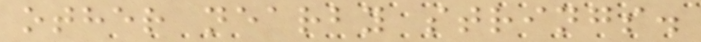other nearby strings.
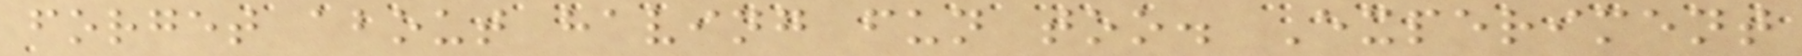forget about having fun too. Experiment
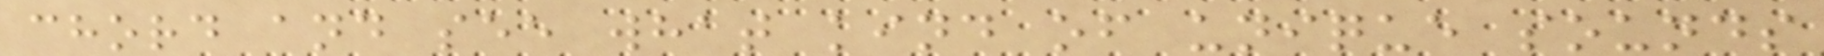chord and see what kind of unique sounds
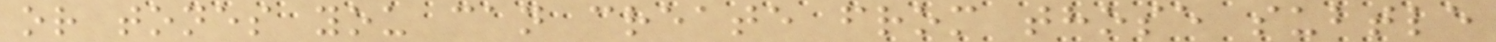or tones you can create from those subtle
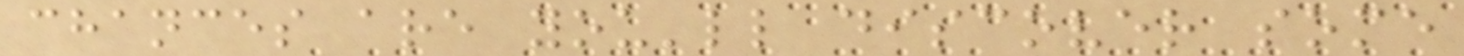chances are you'll discover some
